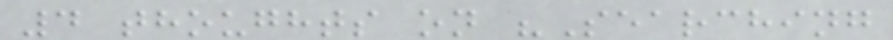4 thoughts on "Searching
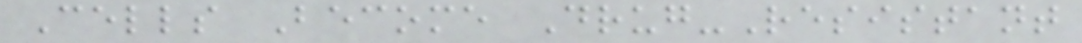Cells Become Drug-Resistant
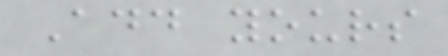Add yours
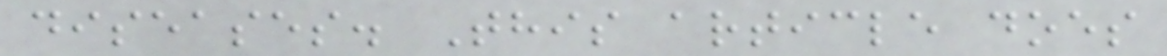diseases. This article does
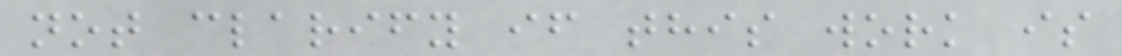not clarify if this work is
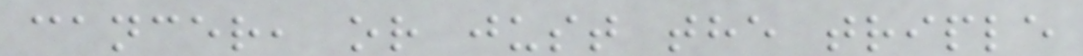cancer, or just the triple
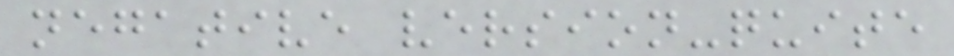negative version-quite
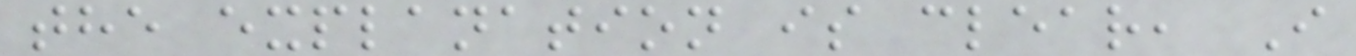the explanation is clear, I
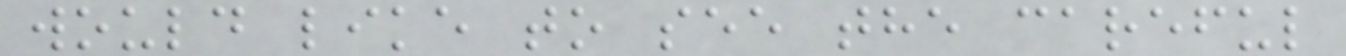would like to see the careful
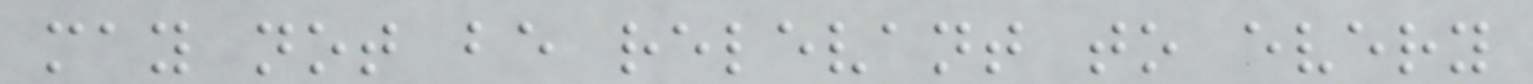may not be relevant to every
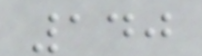140
